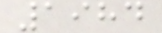1984
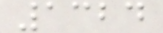1324
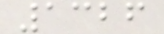1326
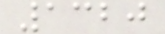1320
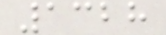1328
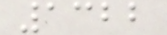1322
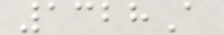1328A
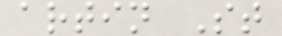artin St
